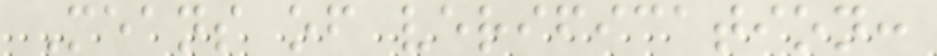Means of verification:
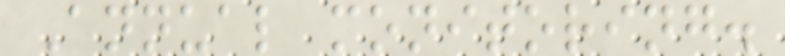Annual monitoring.
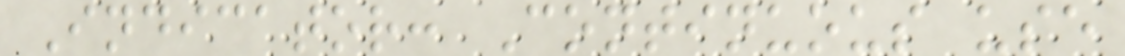Indicator: Continuous use
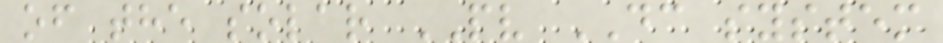of the solar PV DC system
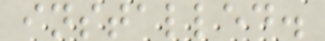installed.
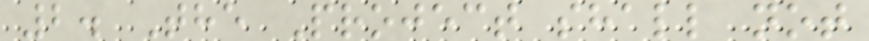2. The Project shall not
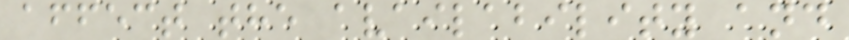affect the availability and
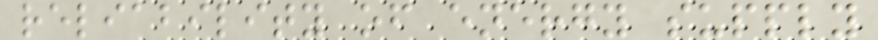reliability of energy supply
